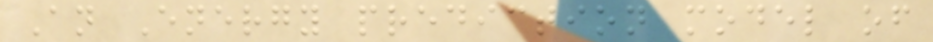An Energy prediction model of
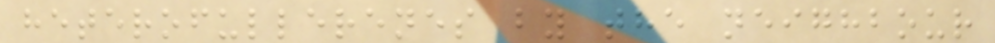heterofullerenes by the neighbour
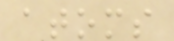atoms
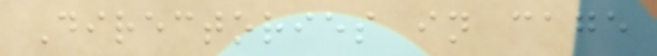Directories in cage
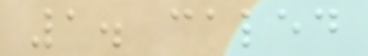1. caled
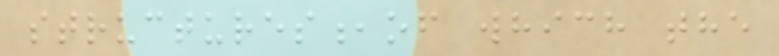structures,of which the
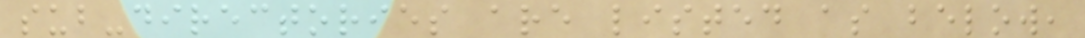sub-directories are listed as below,
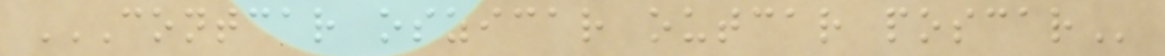CONTCAR OSZICAR OUTCAR POSCAR
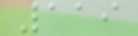119
